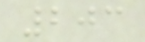203
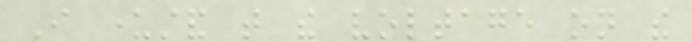I understand that the voltage on the
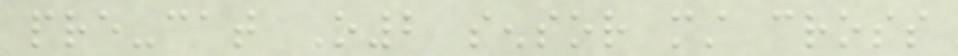pre-cat O2 sensor must cross
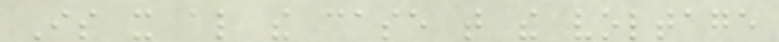Is it also the case that the voltage
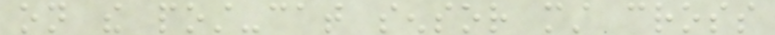on the post-cat sensor must cross
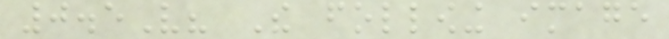0.5V? The following image
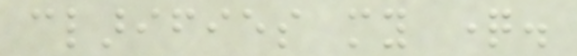clarifies my question.
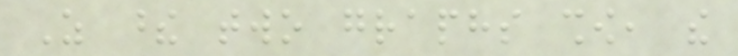As these two graphs show, the
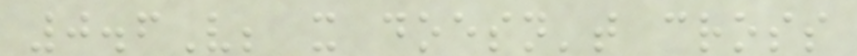0.6V; it doesn't cross
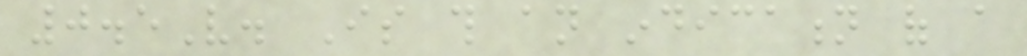0.5V. Is this an indication of a
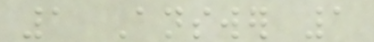1 Answer 1
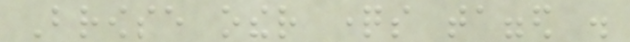Browse other questions tagged .
